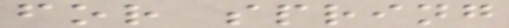for spring
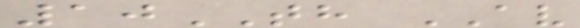10TH AV
